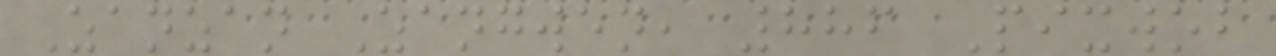Zanzan Zangwen, 886 Pixwob
